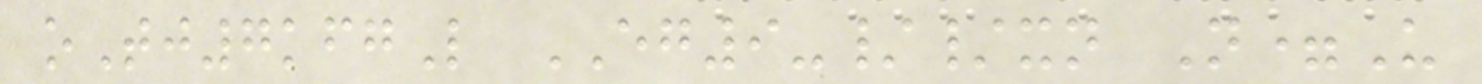oTj7kfgL EG9-//xn N=U
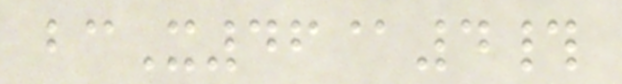bcX46@4#
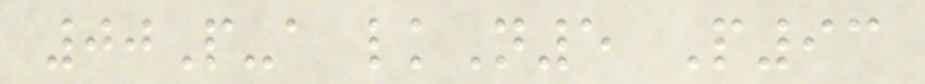00P-a lkN5 P93
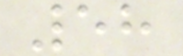58
